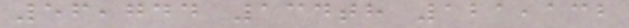56,744 134th 121,132
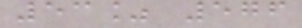53% 576
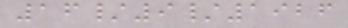16/9/1926
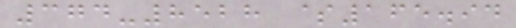374-8528 $165.94
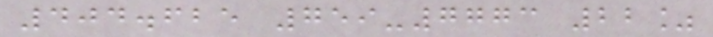404.625 759-7773 22%
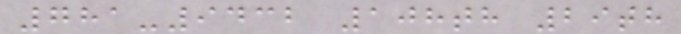781-9432 108th 29th
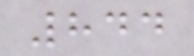844
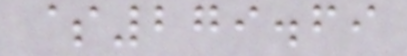$279.69
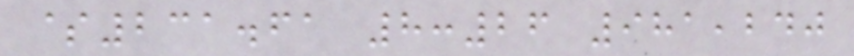$231.61 8:26 981,240
